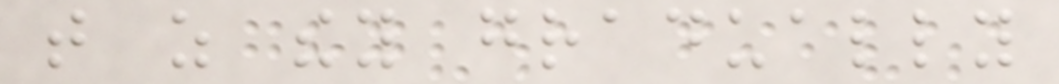that as they gradually
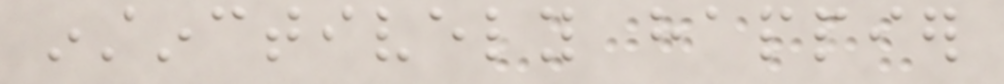instinctively happier
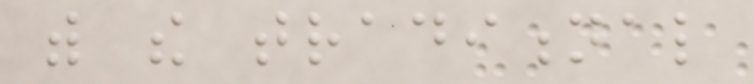with the traditional
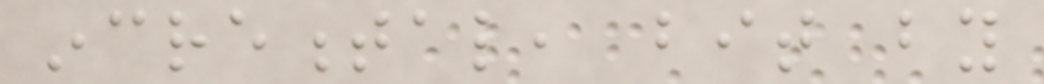incremental, bit by
